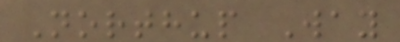Northup Way
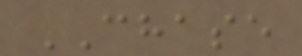CHASE
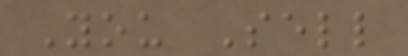You Sell
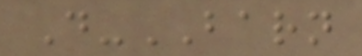D-BARN
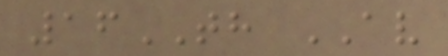16TH AV
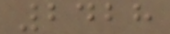2428
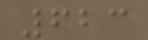623
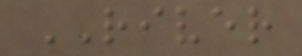RIVER
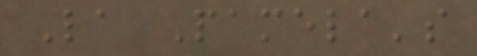La Pamela's
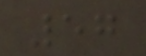57
